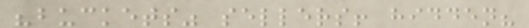"buckets" sellers! hidden?
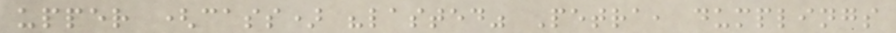upper (cass) "lasted" Petra, dumplings
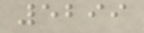5299
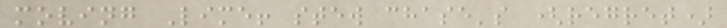moving Lime! stew chase's (regret)
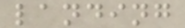landing
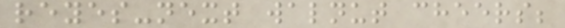reyes-next walnut cheers;
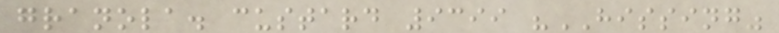granola. custard 9399 "HISSING"
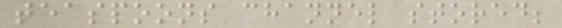teaspoons channel stored;
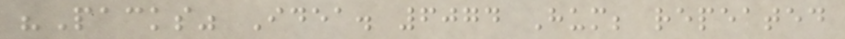"Packs" Idea. 6074 Hum; repeated
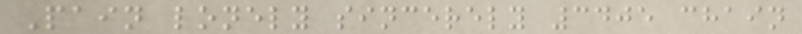Pain lonely sincerely 3405 chain
